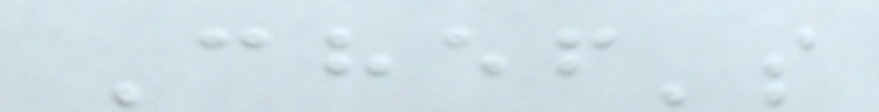Chef's
